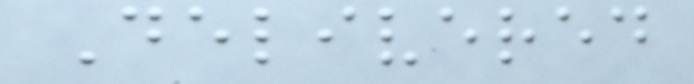Delivered
